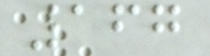167
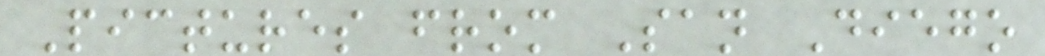Pictures from San Diego
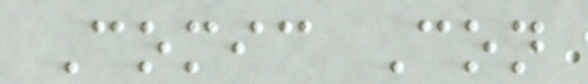Comic Con
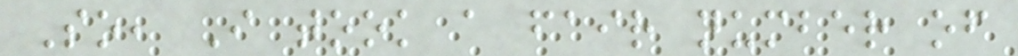So, I took a fair number of
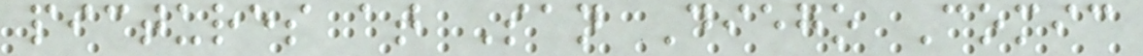pictures at San Diego Comic
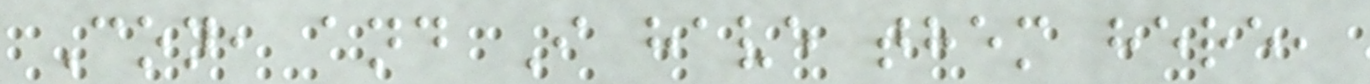Con, and I have them here,
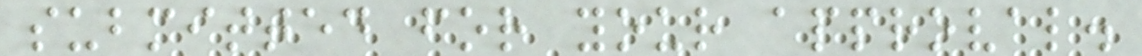submitted for your approval.
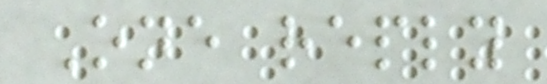One reply
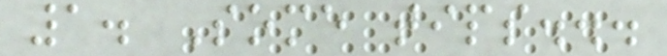1. Some tips...
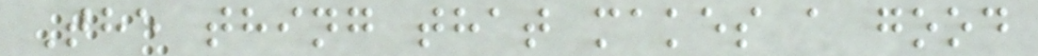The thing that makes a good
